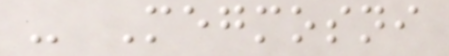- Megmosni
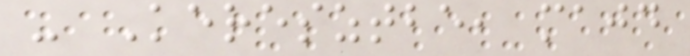- Keresztbe, majd
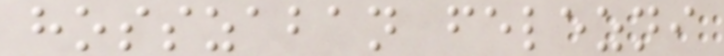hosszaban felezni
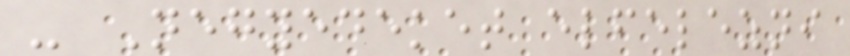- Negyedeket elfelezni
